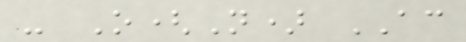- O(N) AC
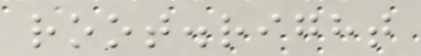root.right
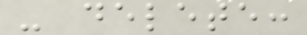- delete:
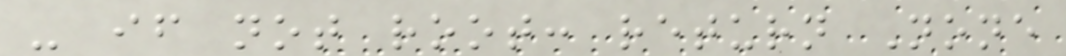- if not root: return None
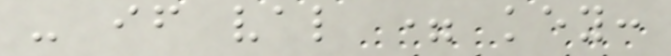- if val = key:
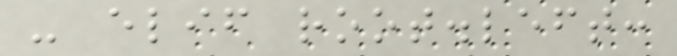- elif root.left:
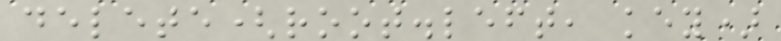delete(root.left, key)
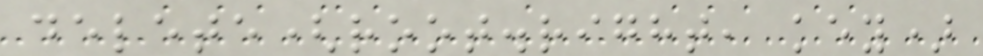delete(root.right, key)
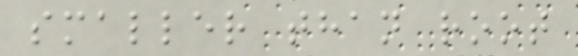smaller than root
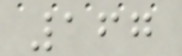167
